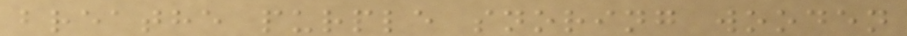breathe purple snoring wooden
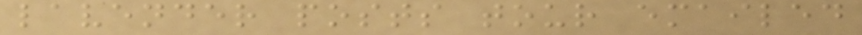lavender posts tour emailed
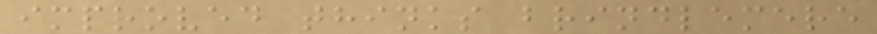improved thinks brindlemere
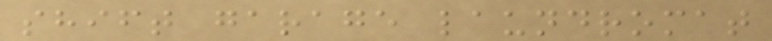shift garage laundromat
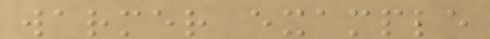warmer example
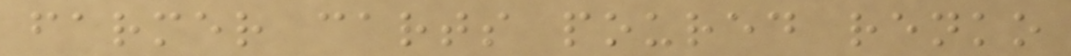farmer carts poured renko
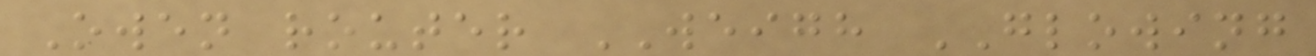Owen router WEIGH GLOWING
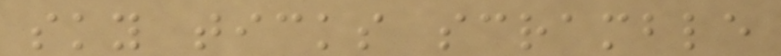sky ticks scramble
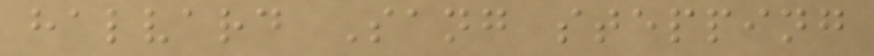halvard Sang stepping
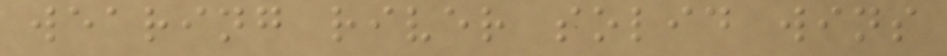wearing river solid wins
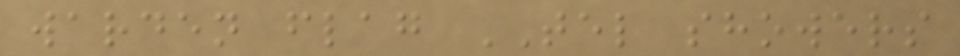warden flag TEL showers
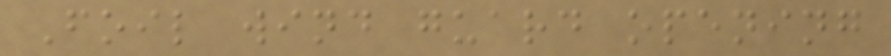Foil wind guard opening
